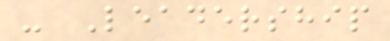- Leadership
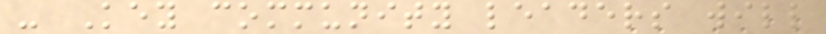- Key community leaders will
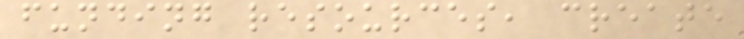funding resources, create
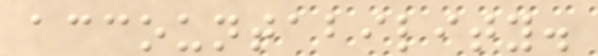accountability.
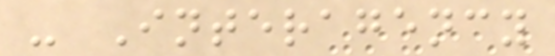- Interagency
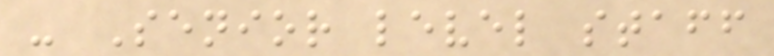- Senior level staff
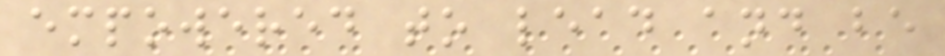empowered to lead and be
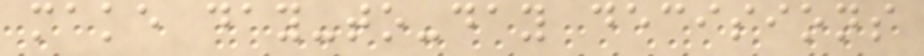make day-to-day decisions
